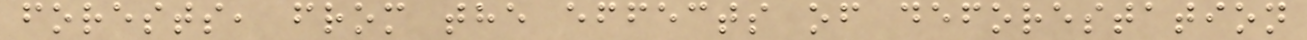forests, from the effects of deforestation
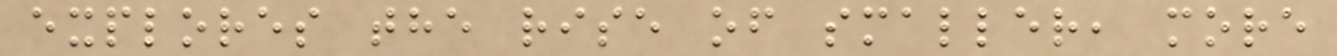explores the rise of smaller, more
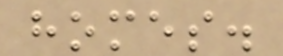homes.
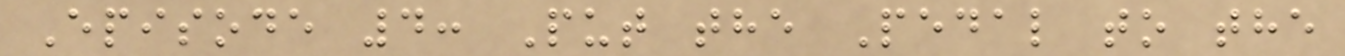Episode 4: Put the Pedal to the
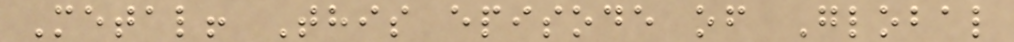Metal! This episode of Global
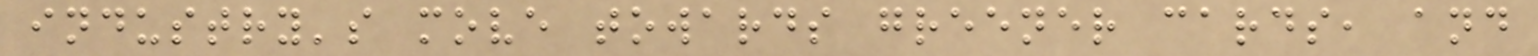industry's move towards greener cards, and
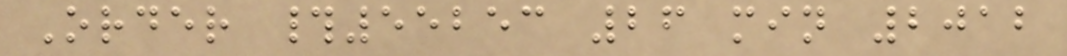Order #55253 26 min 2012
